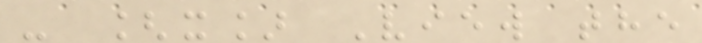- [x] View the
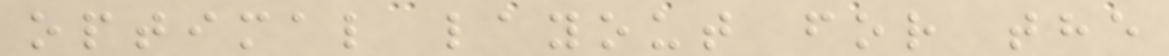optimal layout for the
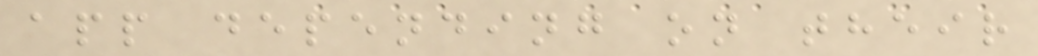app depending on their
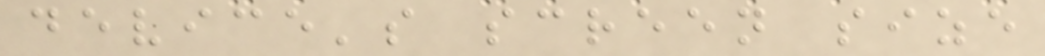device's screen size
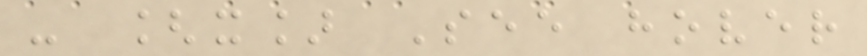- [x] See hover
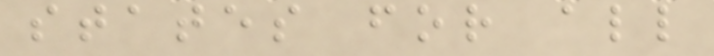states for all
